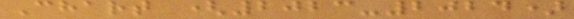Chart (2023-2024)
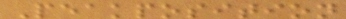Peakposition
